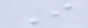I
